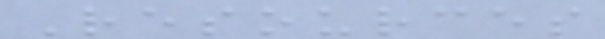Resources
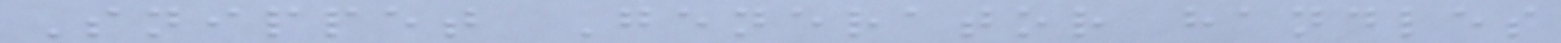Snippet Generator handles
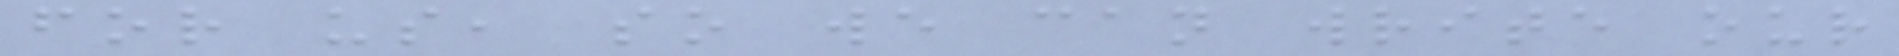for us, so we can write our
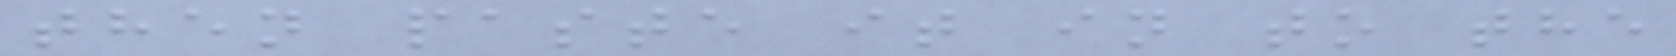then paste it in to the
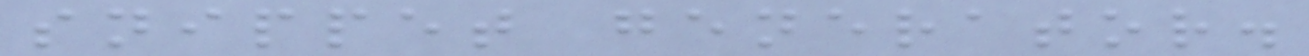snippet generator.
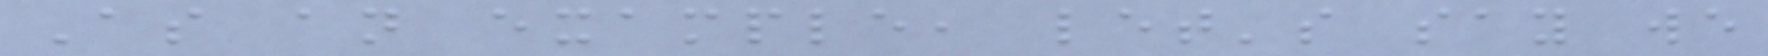As an example, let's say we
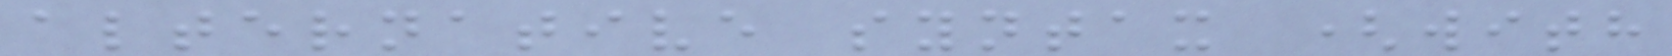alternative syntax (with
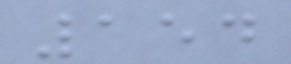154
